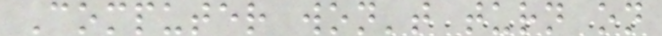Computer won't turn on
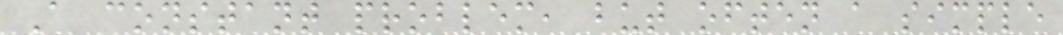A constant problem, but often a simple
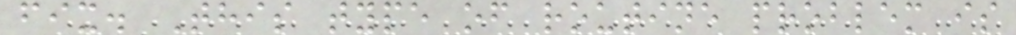fix. This type of routine problem is
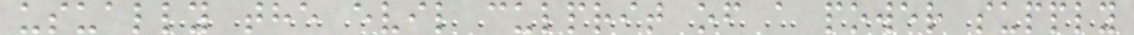usually the evil culprit of a power supply
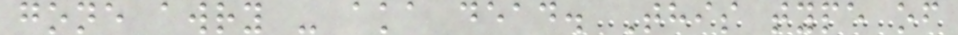gone awry - aka dead. This type of
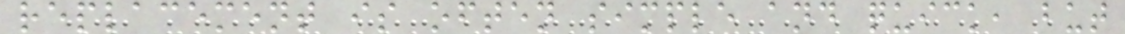replacement is often simple and quick, but
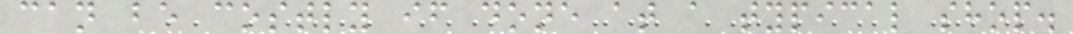can be costly if done at a typical shop.
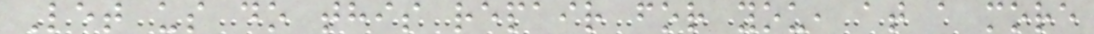Let us do this repair for you, at a more
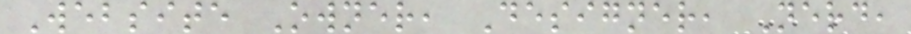Website Owner, Designer, Nerd,
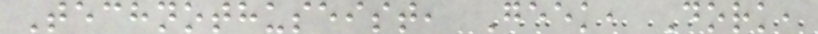Technothuseist, Geek, Dork,
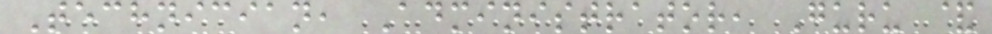Technician, Administrator, Guru &
